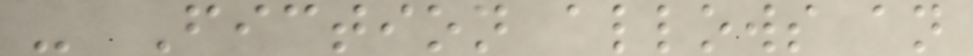- Fiction allows an
